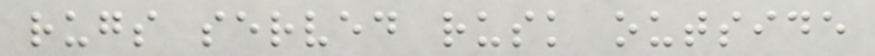rugs served rusk outside
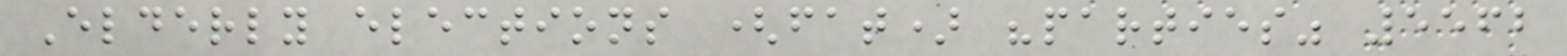Elderly elections (fat) "parties" 5562
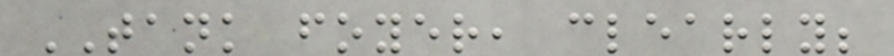TANK foyer, clearly;
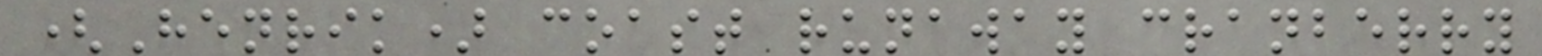(Henrik) coast runaway cranberry
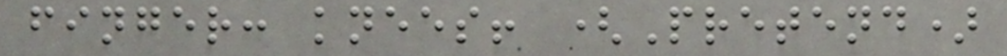finger: knees! (Pretend)
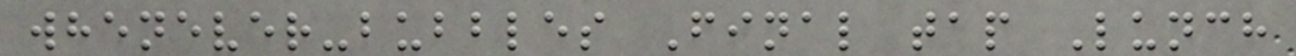whenever-bubbles Final tap Lunch
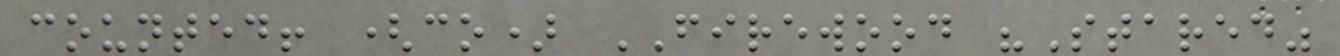counted! (co) FIREWOOD "Stared"
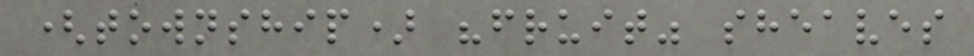(township) "fruit" sheaves
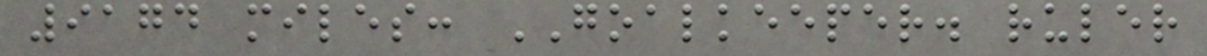9174 miles: GOALKEEPER. ruler
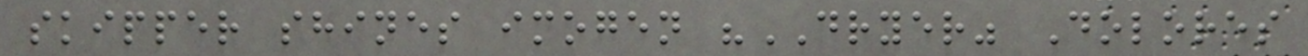skipper shines imogen "DRYER" Dolores
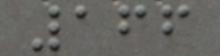166
